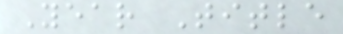Year Title
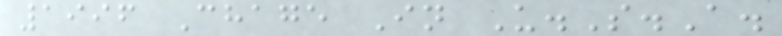1996 Chage In U.S.A.
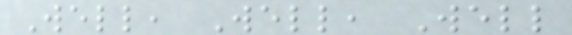Well, Well, Well
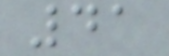41
